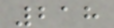218
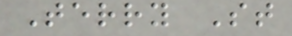Terry St
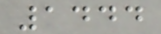1444
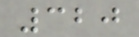320
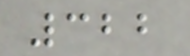322
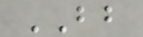BB
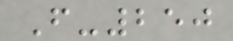F-250
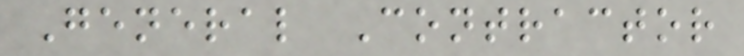General Contractor
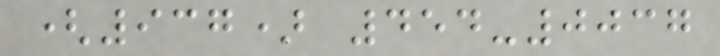(937) 454-0037
